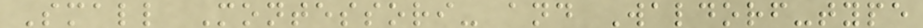Small Montessori- and Waldorf-type
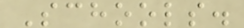Schools.
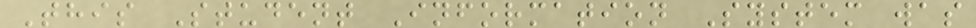This Student Information System was
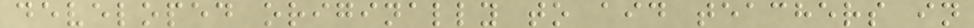developed originally to aid teachers in
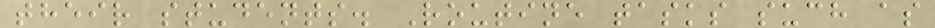their students. Routine tasks such as
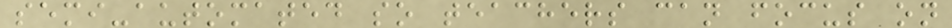semi-automated so teachers can focus on
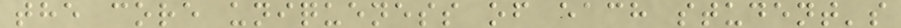the core uniqueness of each student's
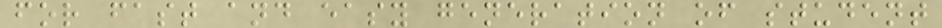for fast and easy generation of student
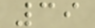39
